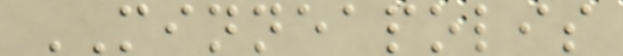MINNEAPOLIS
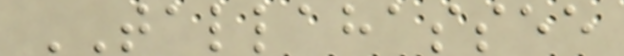TALLAHASSEE
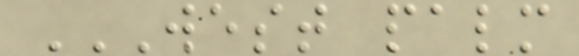WEST PALM
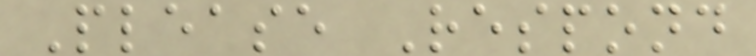Please Respond
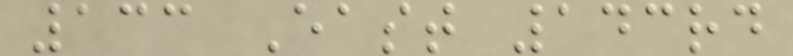133 East 143rd
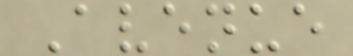Avenue
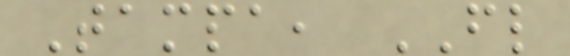Tampa, FL
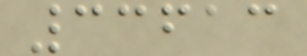33613
